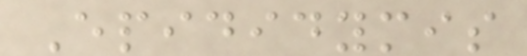Epididymis
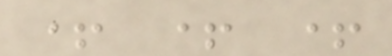+ + +
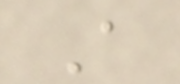A
